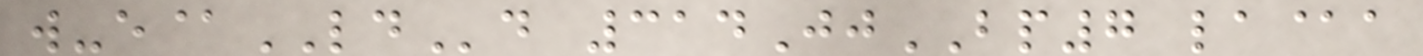w-e@LDd 314JjBP7 la@a
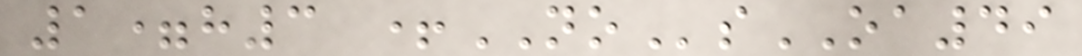1=h3 +NOsOA49
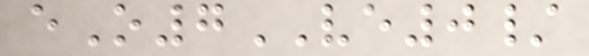eO7VE0/
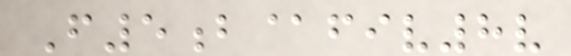F5b@fiv8v
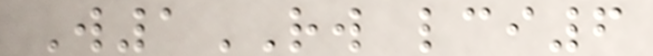W1RW lci6
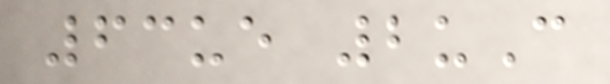63ue 2uC
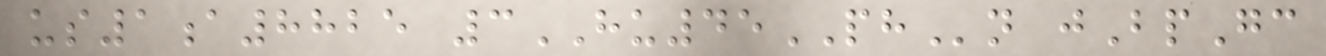us1a8825 3HU45PHn jBpGc
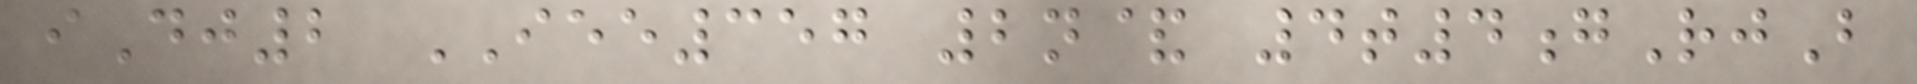iDj2 IEE357 2n& 4t4gRjB
